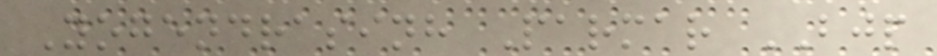Yogendrasinh Parmar BJP
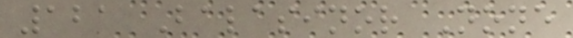121 Balasinor None
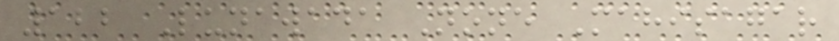122 Lunawada None Mahisagar
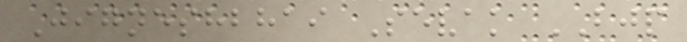Jigneshbhai Sevak BJP
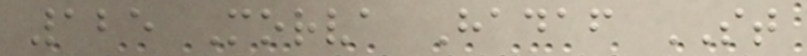125 Morva Hadaf ST
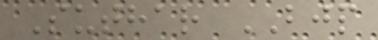Suthar BJP
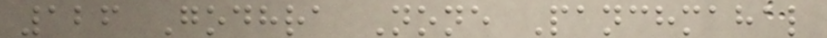126 Godhra None Panchmahal
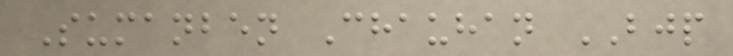Sumanben Chauhan BJP
